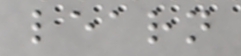learn
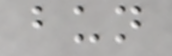bun
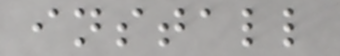install
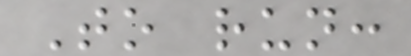To run:
